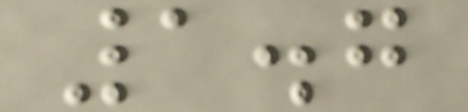1.7
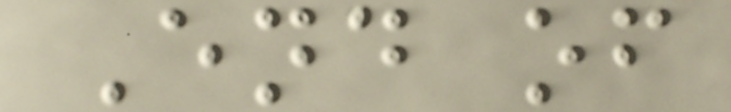End of
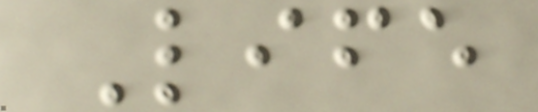Life
